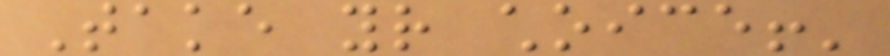Take your choice!'
